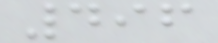496
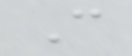C
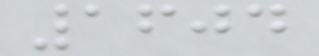1604
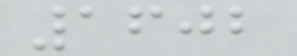1602
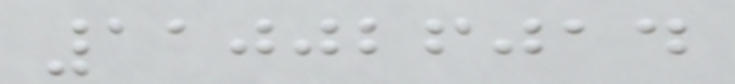110026014
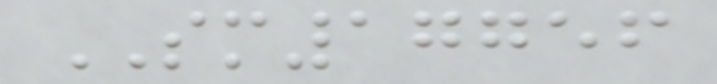SM17756
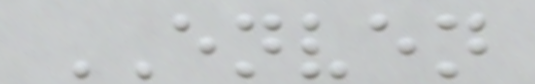ENVEN
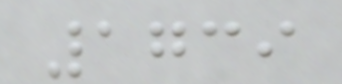1739
